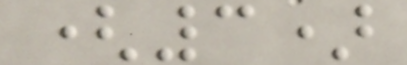(3)
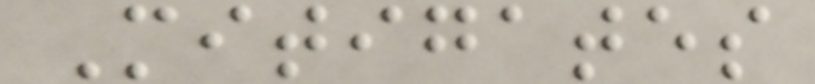Mitigates
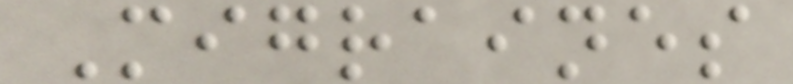Migraines
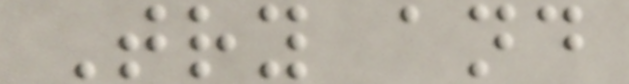Try and
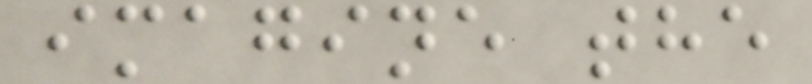imagine the
